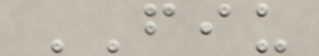FIU
